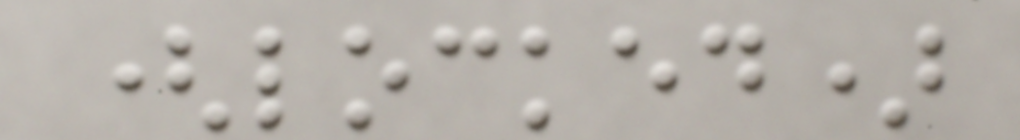(locked)
